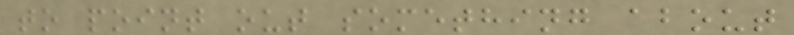to point out something about
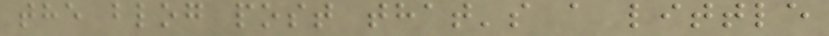the blog post that's a little
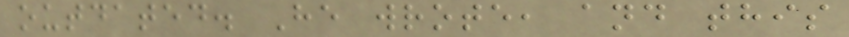outdated. He wrote, and this
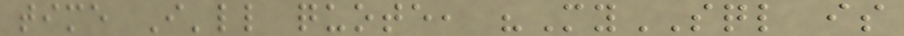time I'll quote, "MySQL is
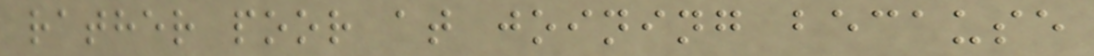rather poor at joining because
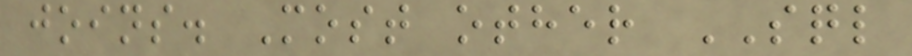joins. Most other SQL
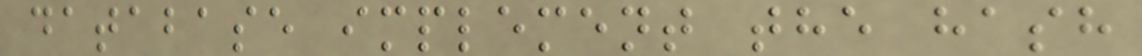database implement the hash
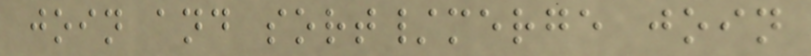join and sort/merge join
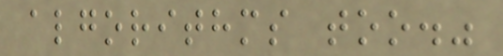algorithms too."
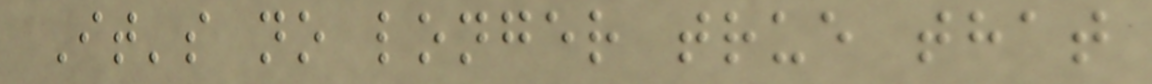It's no longer true that
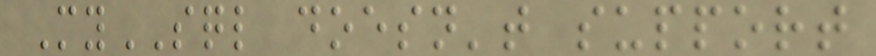MySQL doesn't support
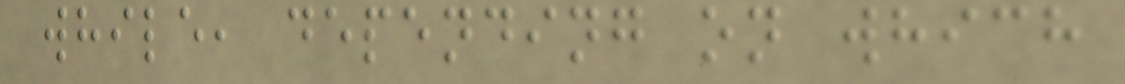while, depending on which
